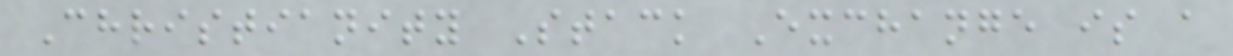Christianity Stack Exchange is a
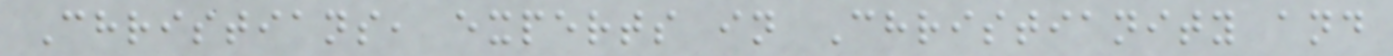Christians, experts in Christianity and
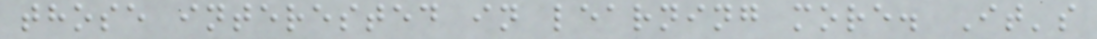those interested in learning more. It's
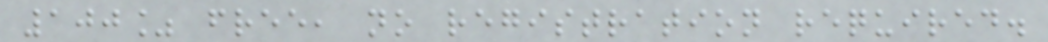100% free, no registration required.
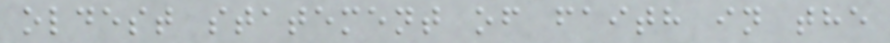oldest statement of faith in the
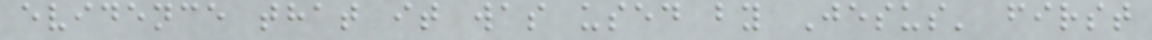evidence that it was used by Jesus' first
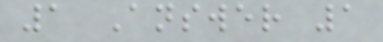1 Answer 1
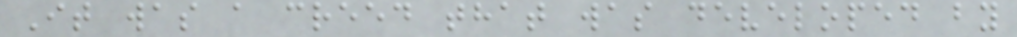It was a creed that was developed by
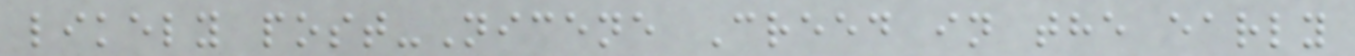likely post-Nicene Creed in the early
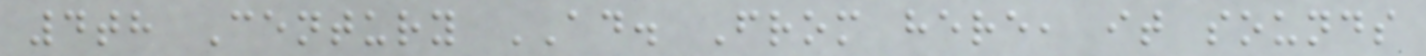4th Century AD. From here, it sounds
